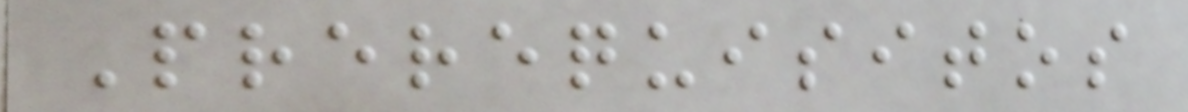Prerequisitos
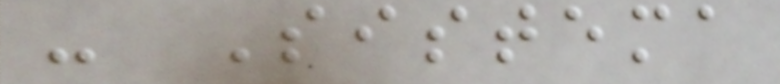- Sistema
